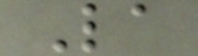La
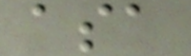asa
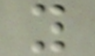y
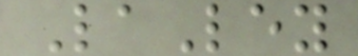LaLey
